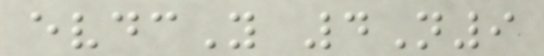evdcY 4N9
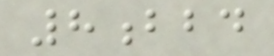8bbd
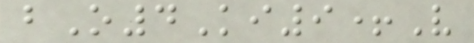bO4Ki9+V
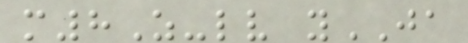m8Z-lv yJA
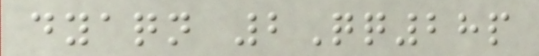dyaqn 2Qq28p
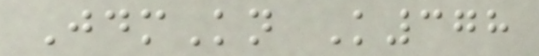JdmKn K378
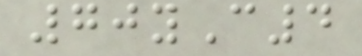70yC4
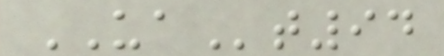UAt94
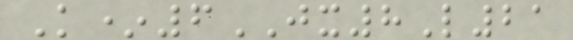K*6JX8L21
